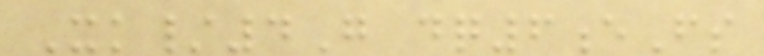Xk/4G dq6eFs
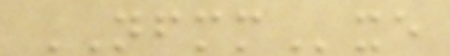NFMMxe
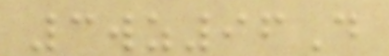3wz96D
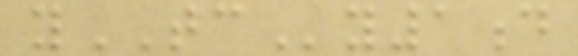yTCy1d
